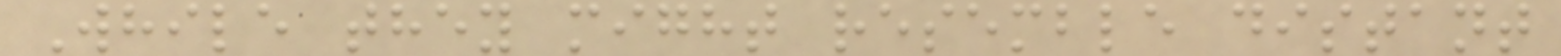While they might resemble distant
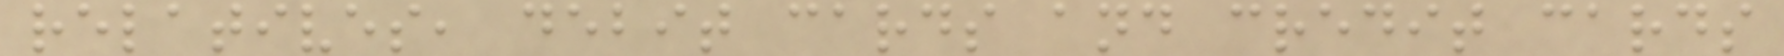relatives, debit cards and credit cards
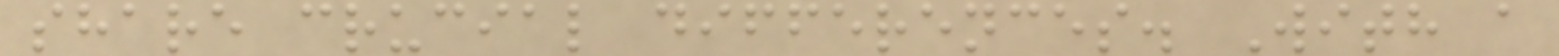share crucial differences. With a
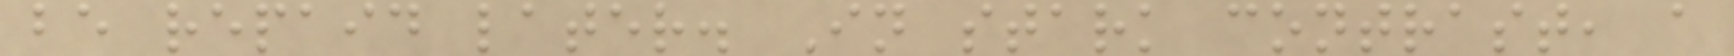be repaid later. In stark contrast, a
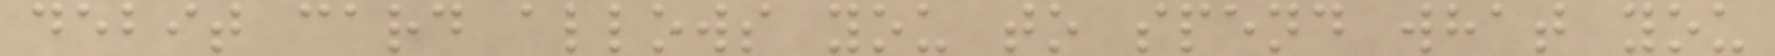debit card allows you to spend what you
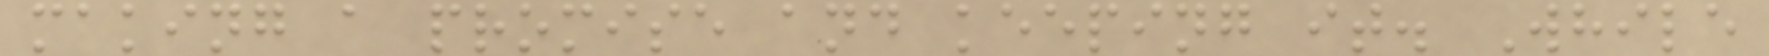making a promise and keeping it. While
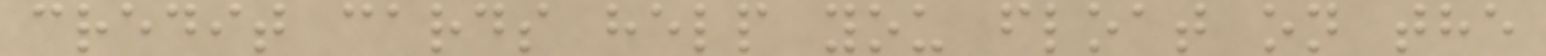credit cards help you float on the
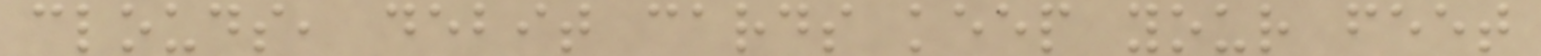clouds, debit cards keep your feet
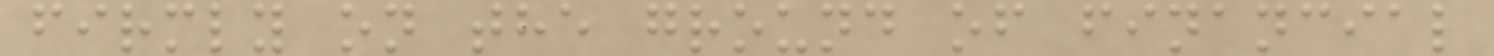firmly on the ground of financial
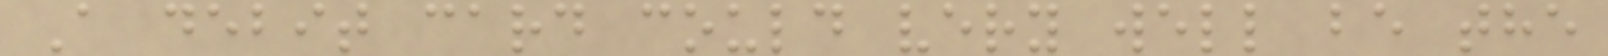A debit card could very well be the
